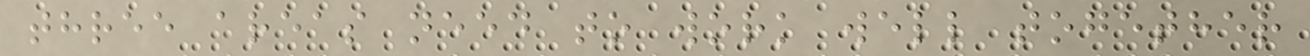three areas need to work well together
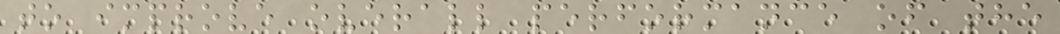to improve overall performance of the
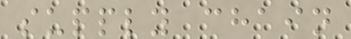supply chain
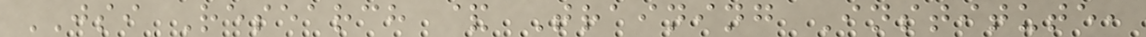JSI Research & Training Institute,
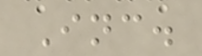Inc.
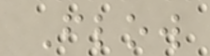Flow
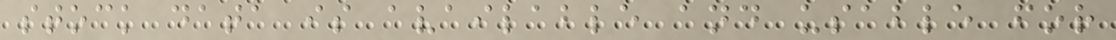stock data is available and usable for
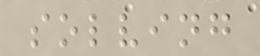solving
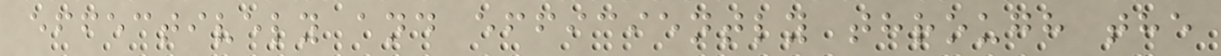effectively and efficiently through the
